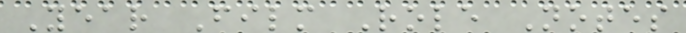Year Film Role Notes
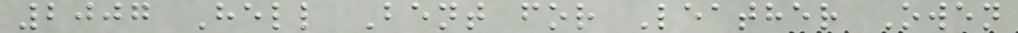2007 Hell Bent for Leather Owen
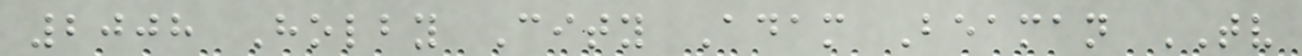2008 Holby City Adam Beaman TV
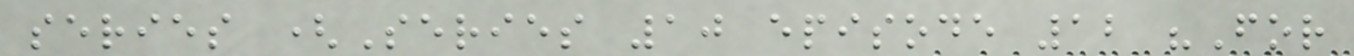series (Series 10 episode 12 "For
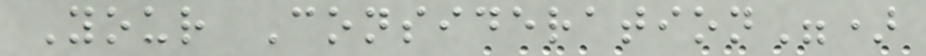Your Consideration")
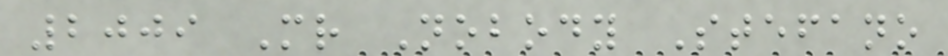2009 Mr Nobody Stefano
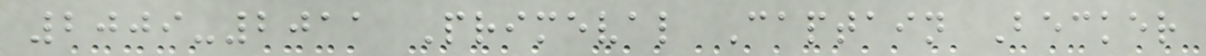2009-2011 Primeval Captain Becker
